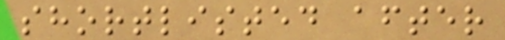shortlisted after
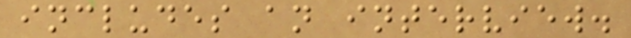includes an interview.
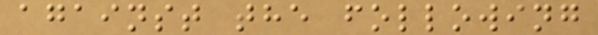against the following
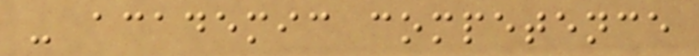- academic competence
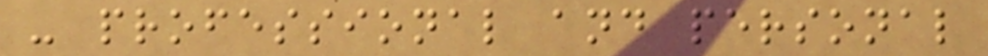- professional and personal
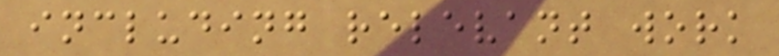including relevant work
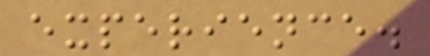experience.
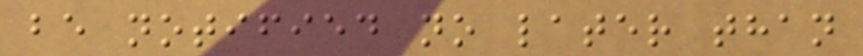be notified no later than
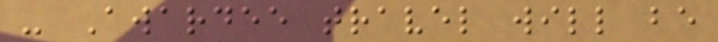- Awardee travel will be
